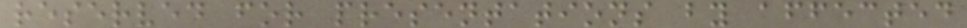reserved for presentations by affected
